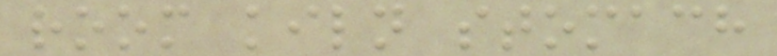room kiln stomach
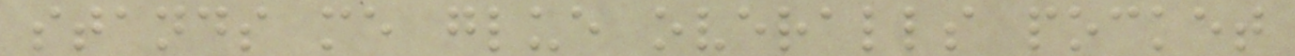stands me glue overalls pocket
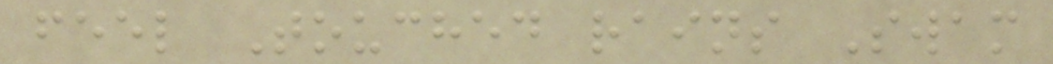feel Touched rains Swam
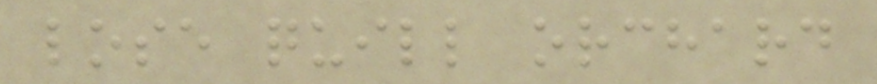lose quill orchard
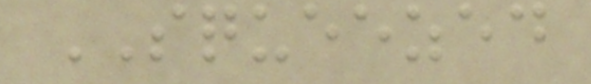SQUEEZED
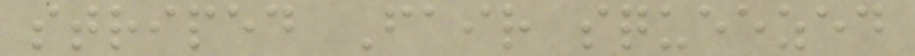striped Fair squeezed
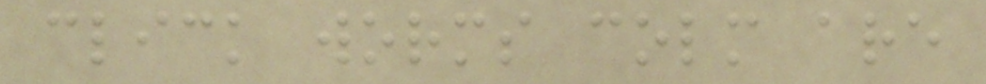click worms colm are
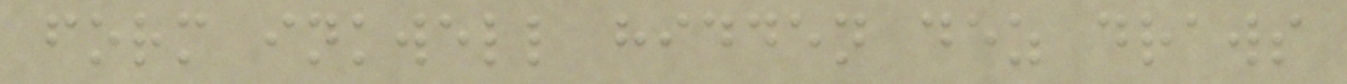form inkwell hidden dez draws
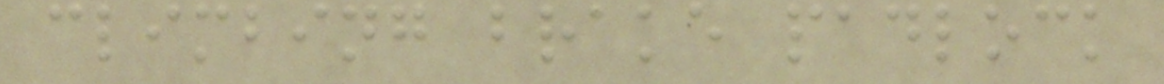climbing brake padlock
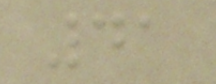41
